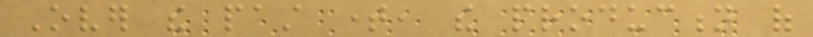Over the past time, the production of
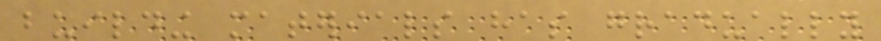building materials has gradually
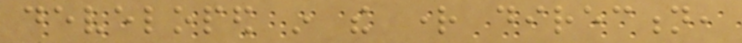developed in the right direction,
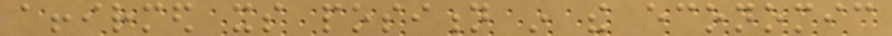affirmed its position in the economic
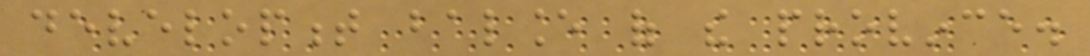development balance of the province.
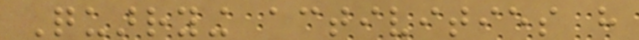Quarrying activities have
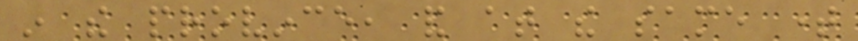in the province, and at the same time
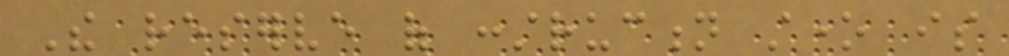The reserve of construction stone is
